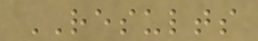RESULTS
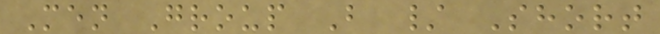Men Group B / Short
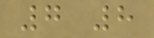7 8
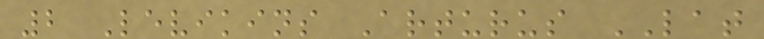2 Levikins Arturus LAT
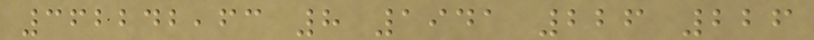362242,63 8 1941 226 226
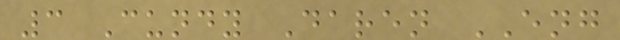3 Cundy Daren ENG
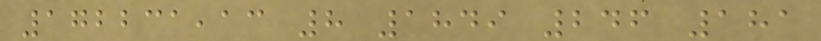172231,13 8 1849 246 181
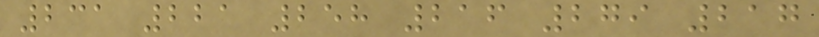231 221 258 216 279 217
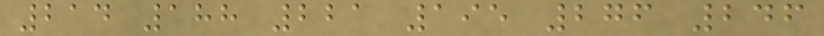214 188 221 195 276 246
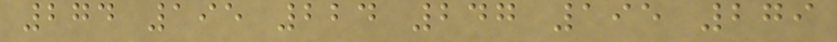274 195 224 247 195 279
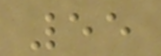55
